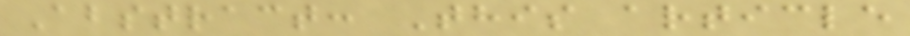Abstract: This article
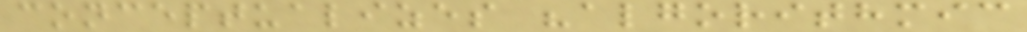conceptualizes "algorithmic
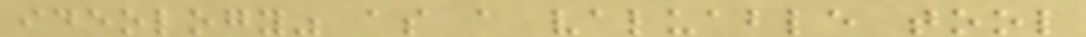ideology" as a valuable tool
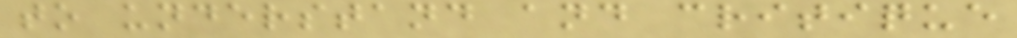to understand and critique
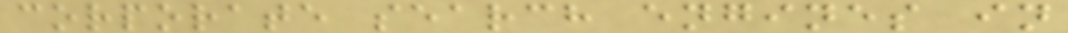corporate search engines in
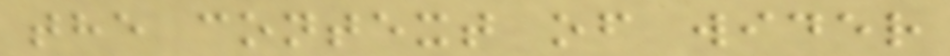the context of wider
